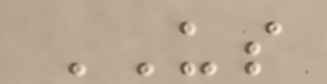US
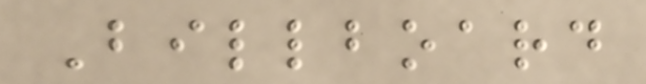Billboard
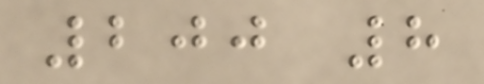200 8
